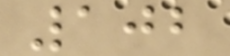102
